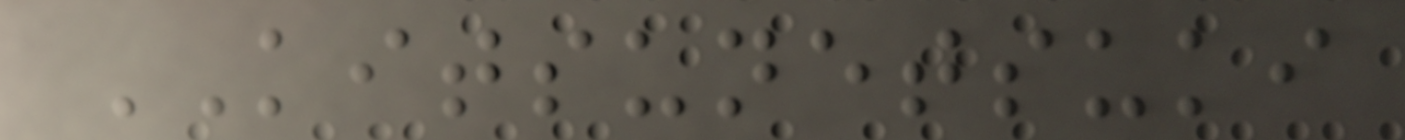KITSUNETSUKI
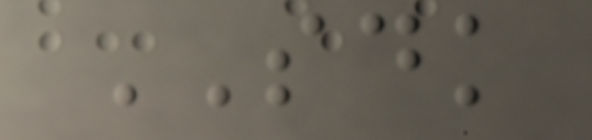SDK
